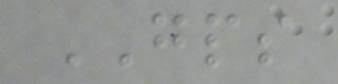GPS
